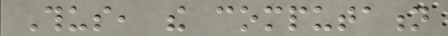Thus, the computation
